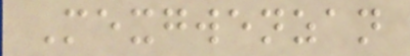Mexgwenzan
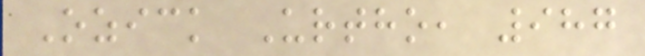Ozick Urtho, 987
